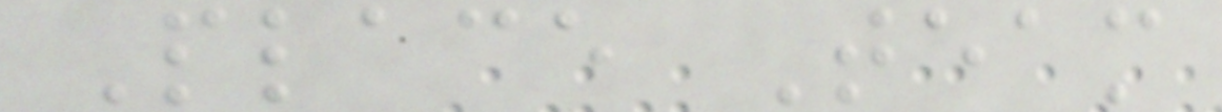Place Team
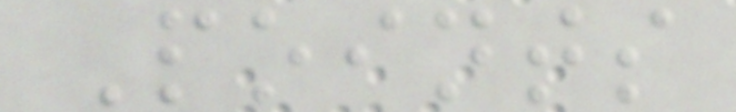Points
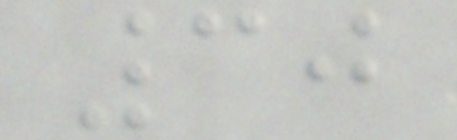30
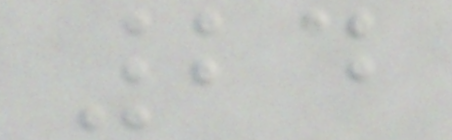24
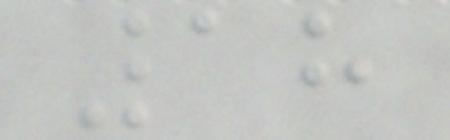18
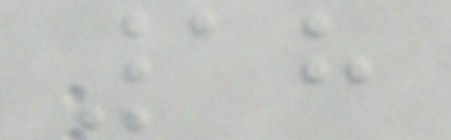18
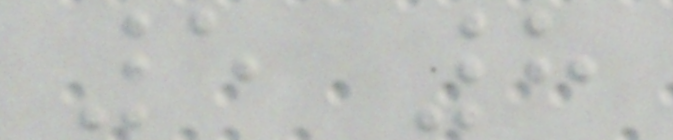5 8
